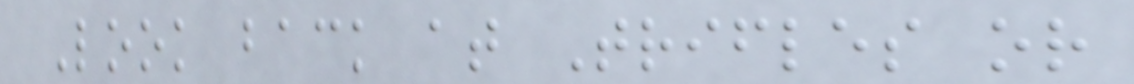Look back at Trifles or
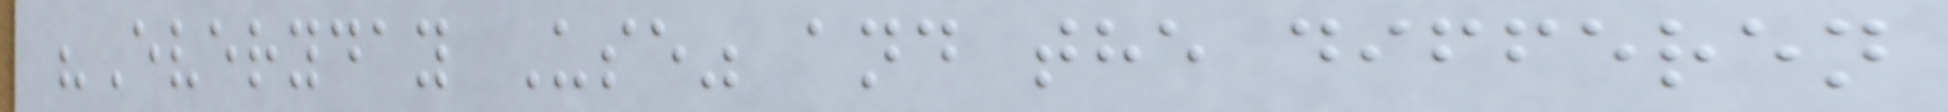"Everyday Use" and the differen
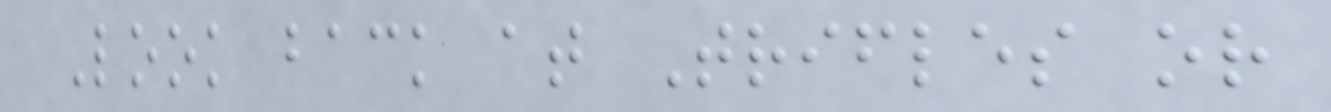Look back at Trifles or
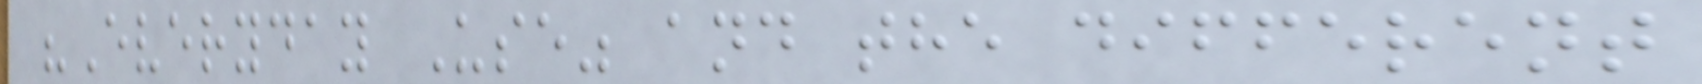"Everyday Use" and the different
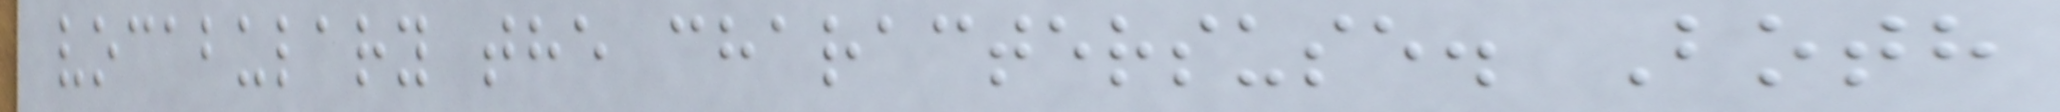vocabulary the charactersuse. Both
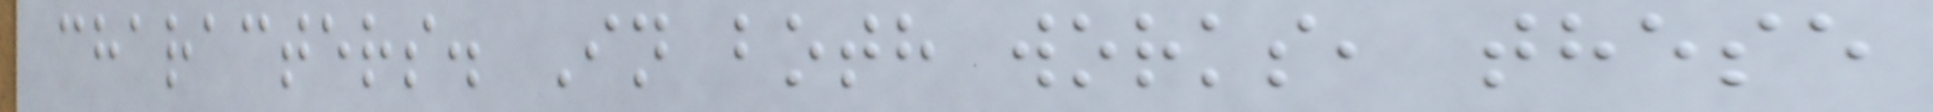characters. In both works, these
